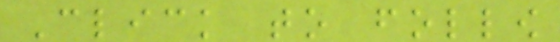Click to follow
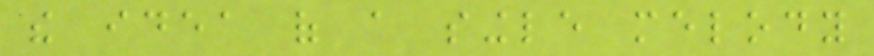the idea of a single melody
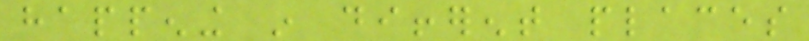happening in different places
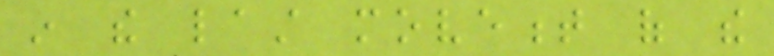in the last movement of the
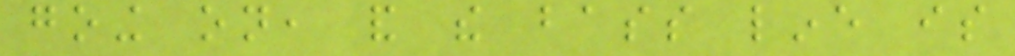going on, and the bass line is
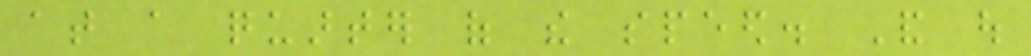at a quarter of the speed. And out
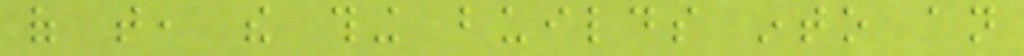of that, the thing builds into an
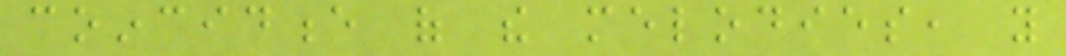coincidence of the melodies, you
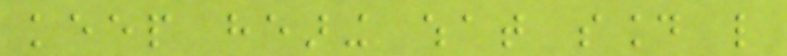keep hearing what sound like
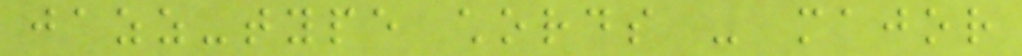jazz-type chords - major
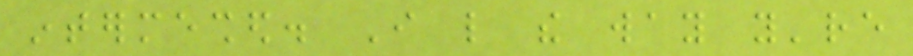intermeshed. I like the way you're
